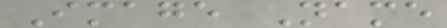Image Name
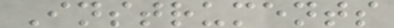Instruments
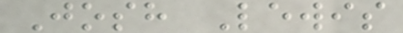Josh Lewis
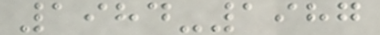1984-1987
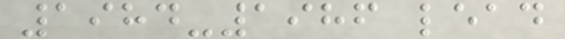1984-1986 lead
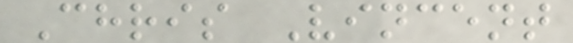Chris Vincent
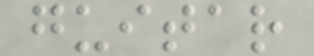guitar
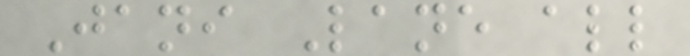Jani Lane all
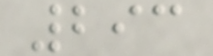293
